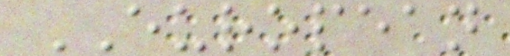EUROPEAN
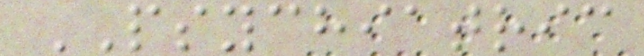PSYCHIATRIC
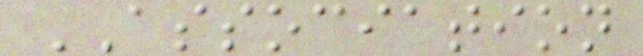ASSOCIATION
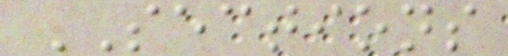SECTIONS
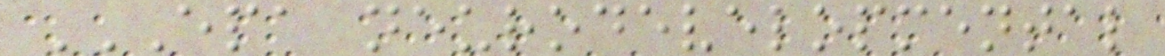EPA NEURODEVELOPMENTAL
